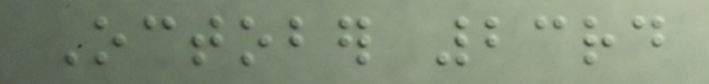October 23rd
